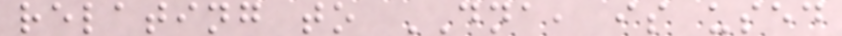relating to DNA, is used
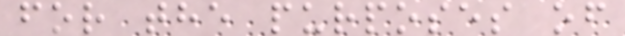for the purposes of
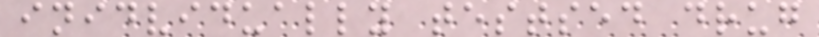inidvidually testsed drug
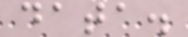data.
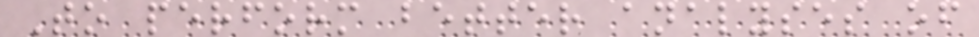To perform better analyses of
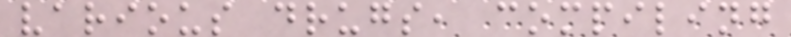various drugs, compiling
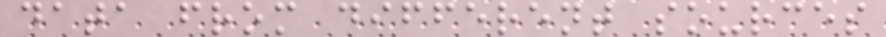data from different sources
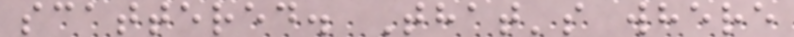scattered. That's where
